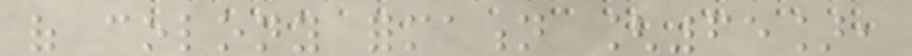of colony formation [65],
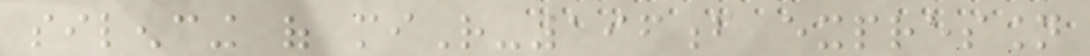silencing of miR-196b expression
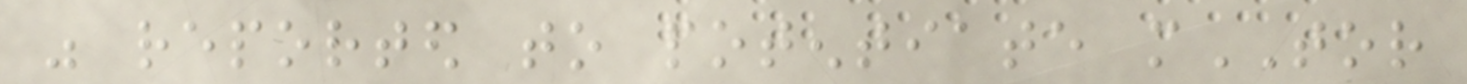was reported to potentiate mTOR
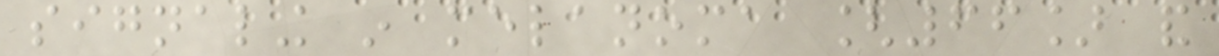signaling in melanoma [66] and
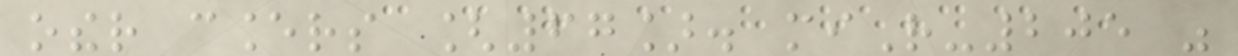other cancers [67]. miR-205 was
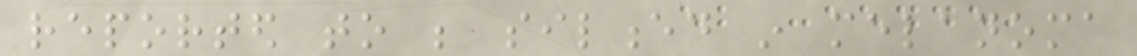reported to be silenced in melanoma
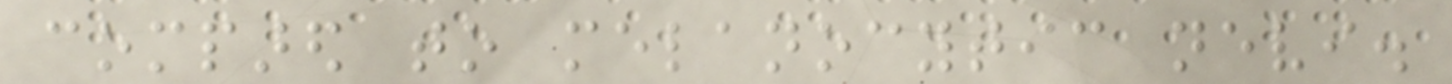compared to melanocytic nevi.
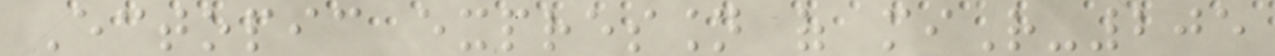Ectopic expression of miR-205
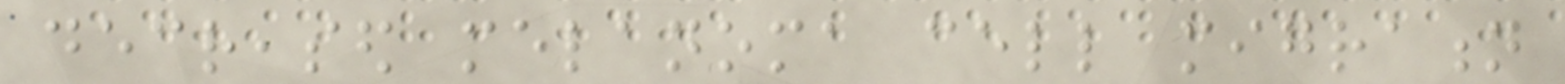decreased melanoma cell migration
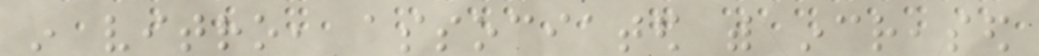in vitro, associated with increased
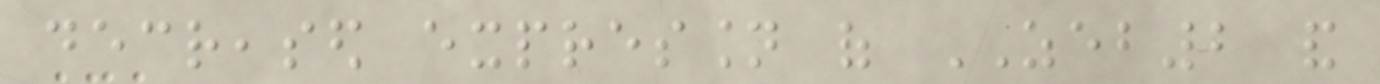decreased expression of ZEB2 and
